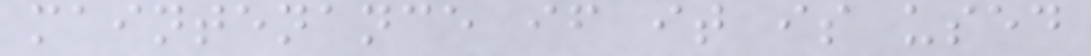maintenance if it is used
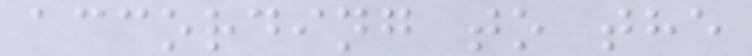according to the
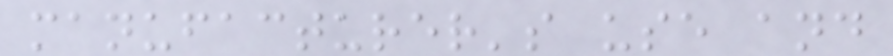manufacturer's use and
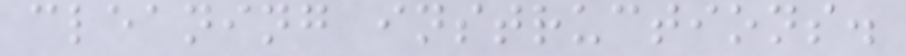cleaning instructions.
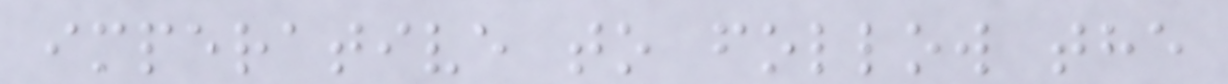imperative to follow the
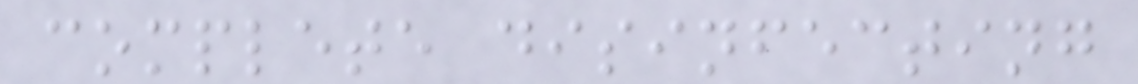complete disinfecting
